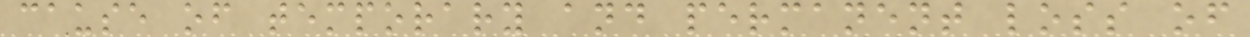cause of temporary and permanent loss of
